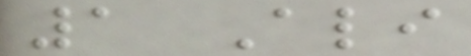1 Ali
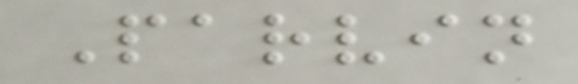Parvin
